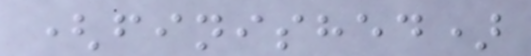(finished)
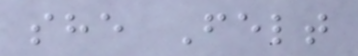she Felt
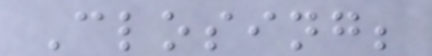Closing;
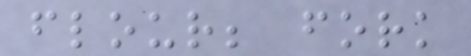flour; fork
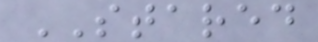STARED
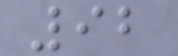92
